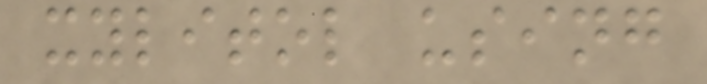xylitol using
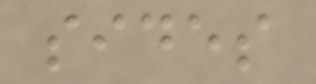sides
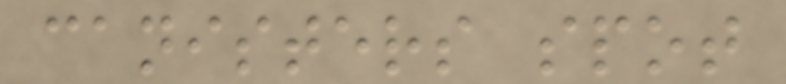canisters spot
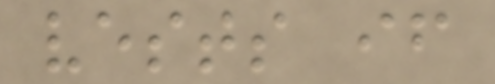vests if
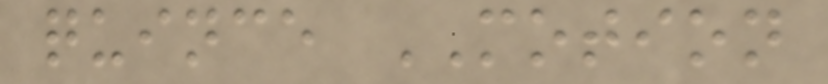quince MOTION
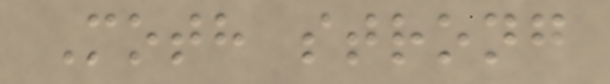Moth strong
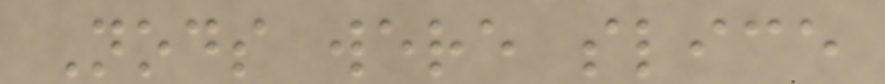Nods were slice
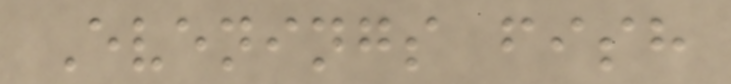Evenings fish
